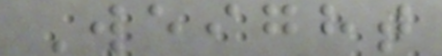Weight
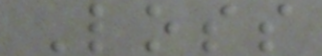Loss
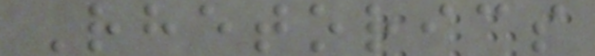Rhetorics
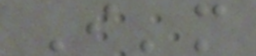I'm
